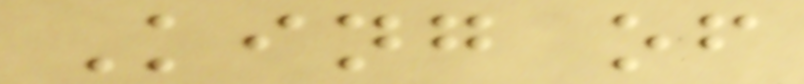King of
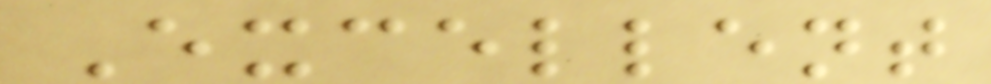Excellent
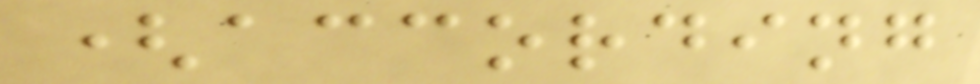(according
